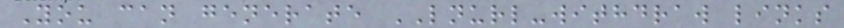You can generate LNURL-withdraw links
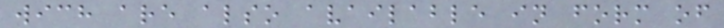wich are also available in form of
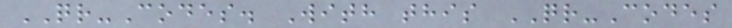QR-Codes. With this QR-Codes
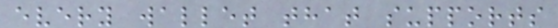every wallet that supports
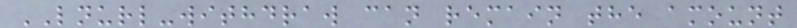LNURL-withdraw can remain the amount
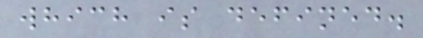which is defined.
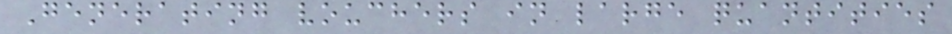Generating vouchers in large quantities
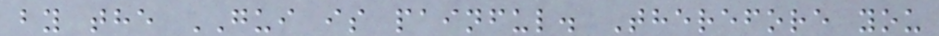by the GUI is painful. Therefore you
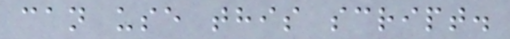can use this script.
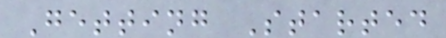Getting Started
